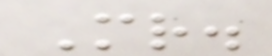Mr.
